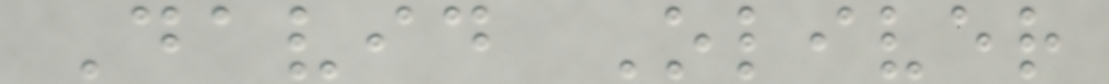David Oliver
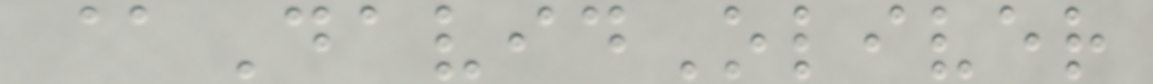@DavidOliver
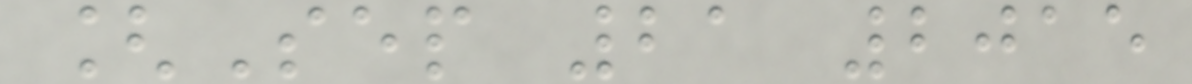[Sep 21 2015
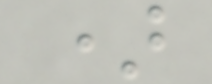)
